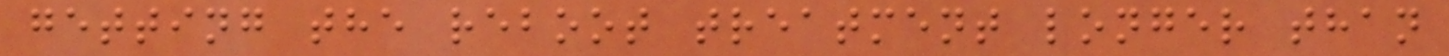getting the reboot treatment longer than
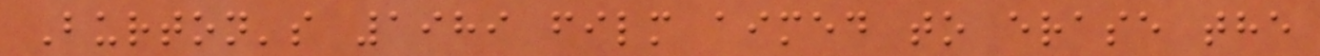Burton's 1989 film aimed to erase the
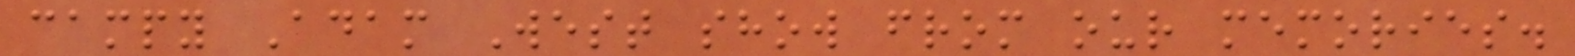campy Adam West show from our memories.
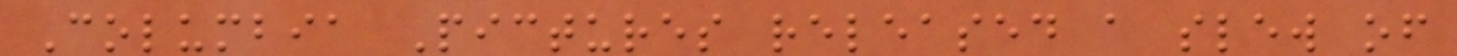Columbia Pictures released a slew of
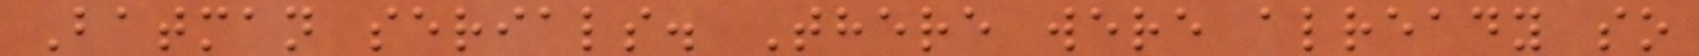Batman serials. There were already so
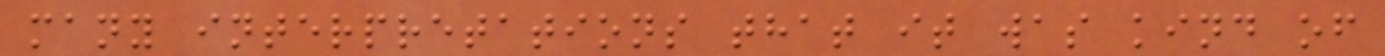many interpretations that it was kind of
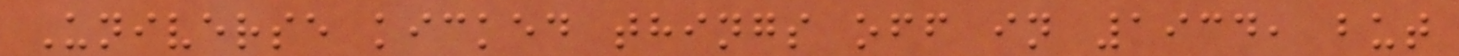Universe kicked things off in 1934, but
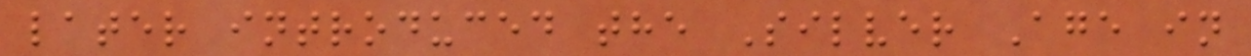later introduced the Silver Age in
